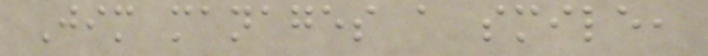Jim manages a smile,
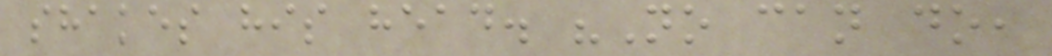shakes his head. "No can do,
